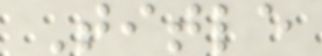Title
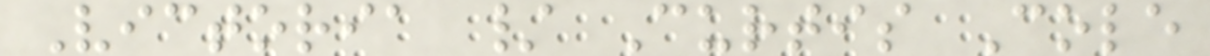Victoria / Curtis Cole
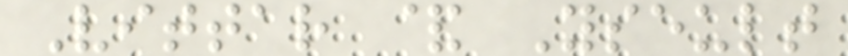Vittar & Yseult
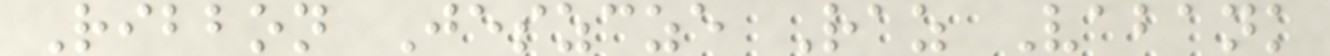Ribbon Jeszcze Raz Vabank
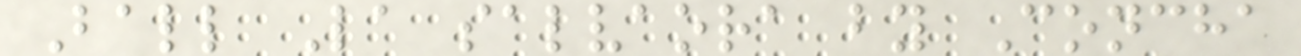Ball La salvaora by Concha
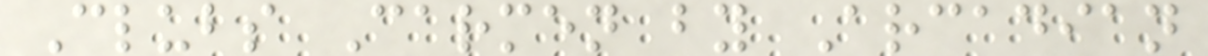Clubs Carmen by Arcadian
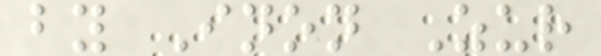by Inon Zur
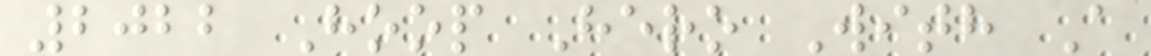2022 Hoop Hero With A
